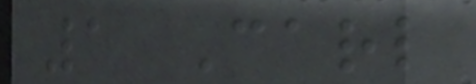1 Carl
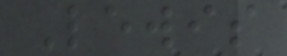Lewis
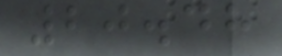20.48
